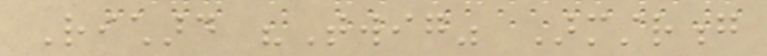Richard "Twig" Armstrong
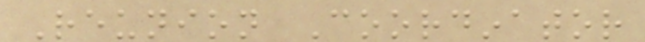Reunion Coordinator
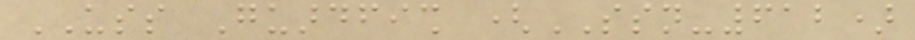USS Guardfish (SSN-612)
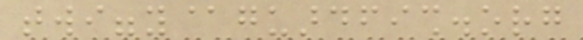twiggy@guardfish.org
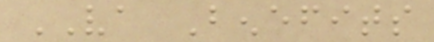VA Benefits
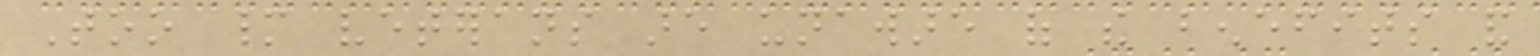Too many veterans are unaware of the benefits and
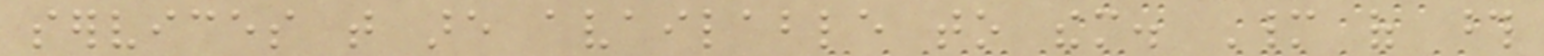services that are available to them. Many of those
